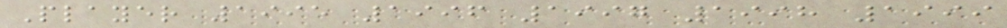Player 1995 1996 1997 1998 1999
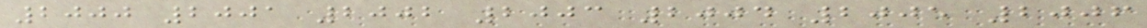2000 2001 2002 2003 2004 2005 2006
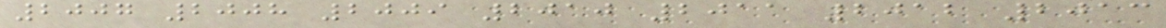2007 2008 2009 2010 2011 2012 2013
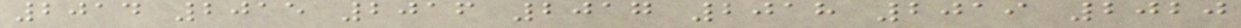2014 2015 2016 2017 2018 2019 2020
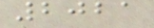2021
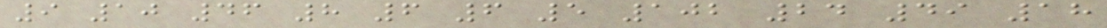9 10 46 8 6 6 5 102 24 49 18
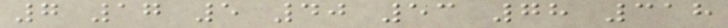7 17 5 40 53 78 318
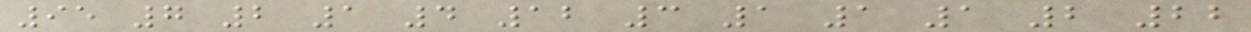95 7 2 1 4 12 3 1 1 1 2 22
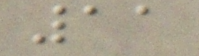11
